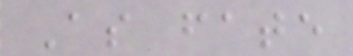As fate
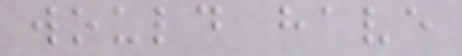would have
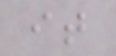it
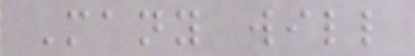Many will
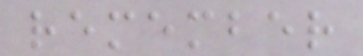remember
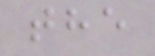the
